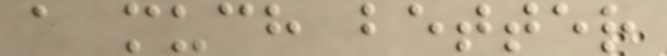a much better
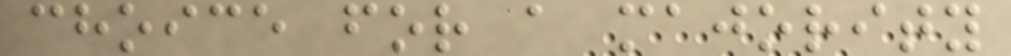choice for a majority
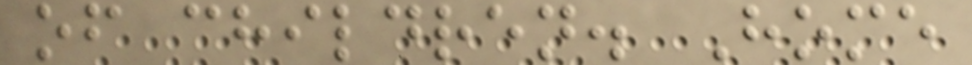of children. Home
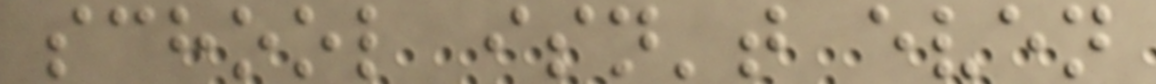school isn't even
